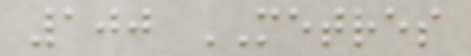100 METRES
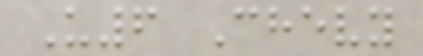U6 Chevy
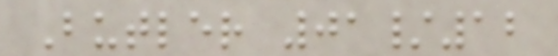Butler 01/12
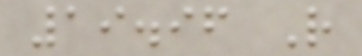19.96 R
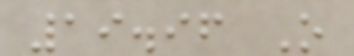19.96 O
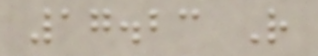17.23 R
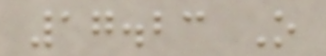17.23 O
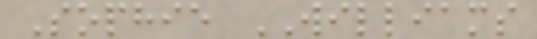Sophie WILLIAMS
